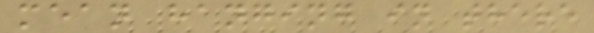mean hanging in there
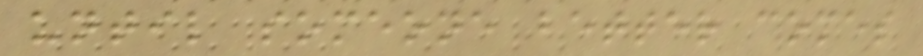until someone better comes
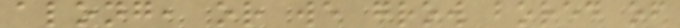along, or we grow bored of
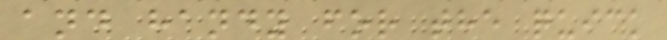and handy for the quick
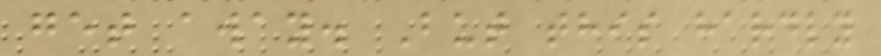get away. But this hardly
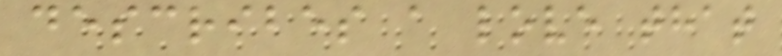describes a love that
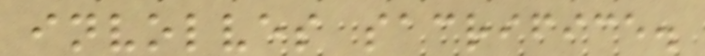involves sacrifice.
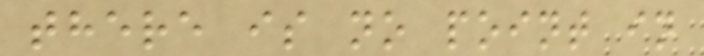there is no point in
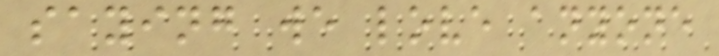saying we love anyone
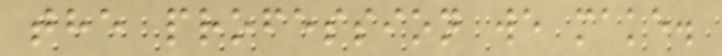the profession we make.
